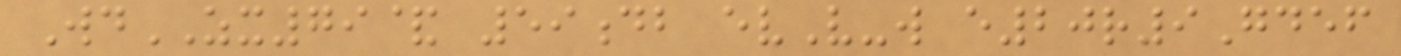WdZX79& 59db evV-w e20r9Gdef
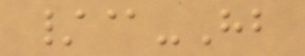/@-Hb
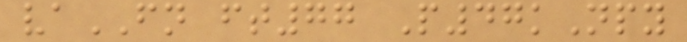vaFN ft77 P47kNpy
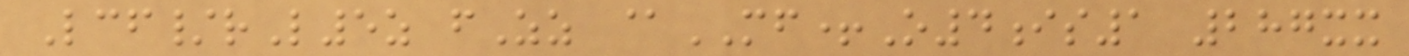Lcf/rL5z fZz @MF+O4is1 287xx
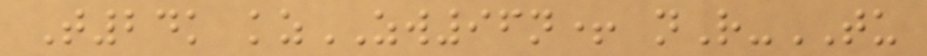T24k kzZW96n+ nR-TU
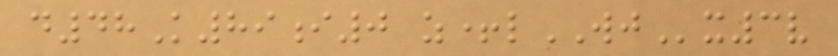d48K89i0 z+lWJx3v
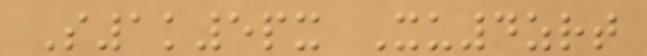S1k5px Xu4zrt
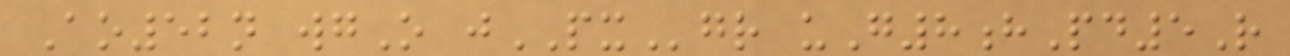Ao52n wgO jPXgr uG8hPd5R
